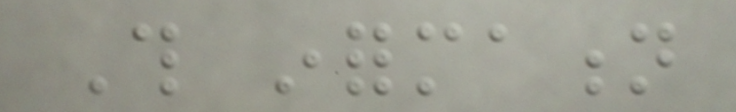This information
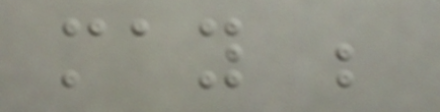may be
